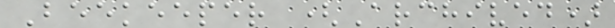Beekeeper (Archived)
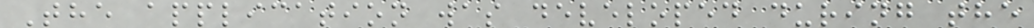The application was developed during the
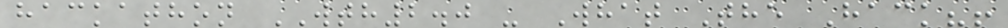hackathon WTH2.0 - What The Hack?!
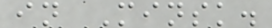in Minsk.
